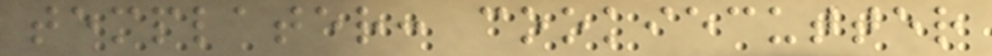templater: cookiecutter
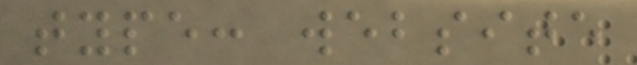type: website
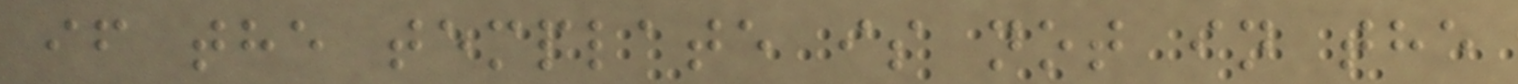if the template is not in the
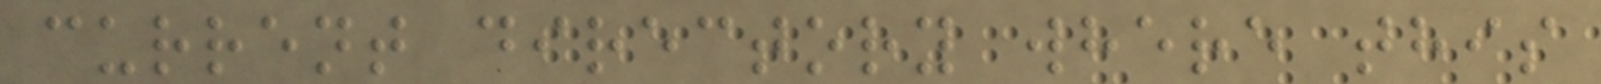current directory where this
